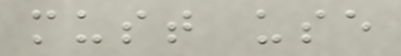must use
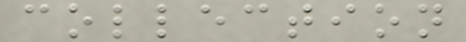collection
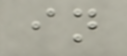in
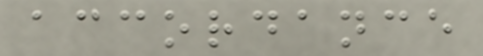accordance
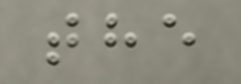the
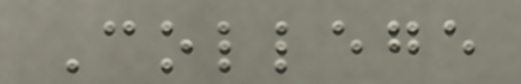College
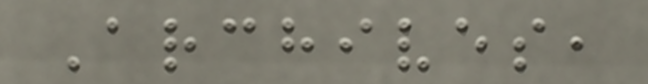Archives,
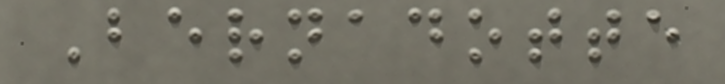Bernadotte
